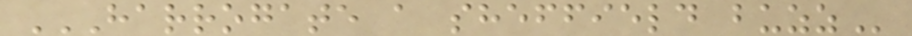HARROGATE A SHEFFIELD BUZZ
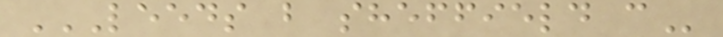LEEDS B SHEFFIELD C
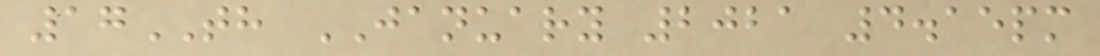17TH JANUARY 2021 4.15pm
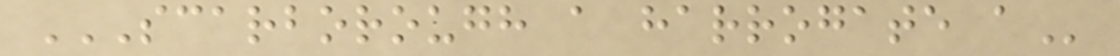SCARBOROUGH A HARROGATE A
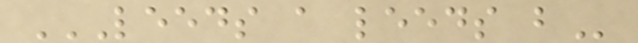LEEDS A LEEDS B
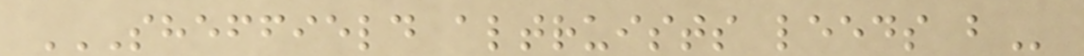SHEFFIELD ALTRUISTS LEEDS B
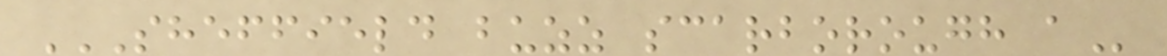SHEFFIELD BUZZ SCARBOROUGH A
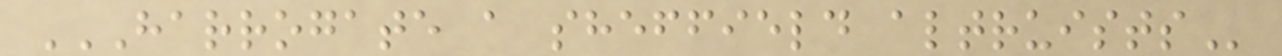HARROGATE A SHEFFIELD ALTRUISTS
